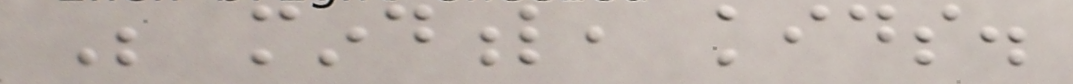Be mindful, kids.
